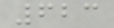623
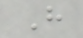H
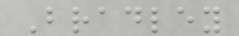Bradley
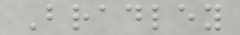Bradley
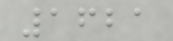1621
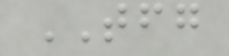TFG
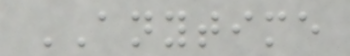ANYTIME
